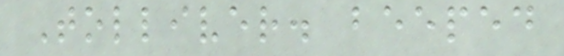Tolliver. beeped
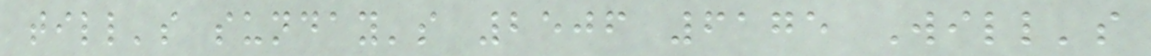till's sunday's 2506 6175 Will's
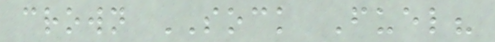crown SOCK Fuel?
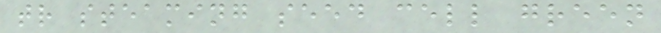tr steaming seed cell green
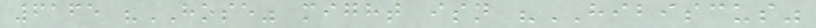6165 "HOSE" might isn "HIBISCUS"
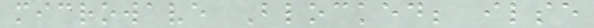microwave Blocked; ilse
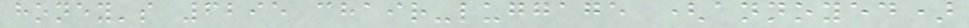honey's 6295 chair-luggage (annoyed)
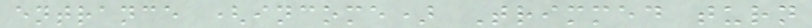entrance (income) Trimmed turn
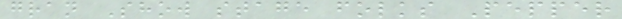gran Show stage folks Pepper
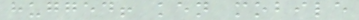hugged! ken mobile
